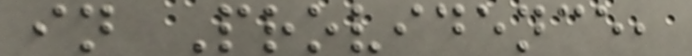in Providence,
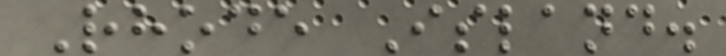Rhode Island.
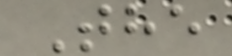The
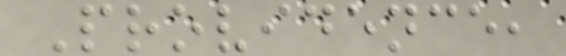Providence,
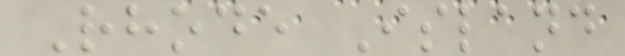Rhode Island
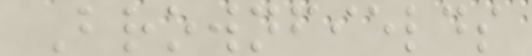Brownfields
